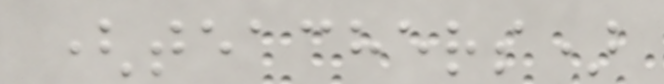(teachers)
